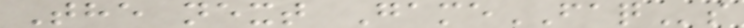The next GameFAQs
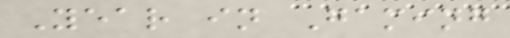Year in Gaming
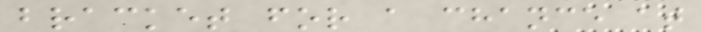bracket for a chance at
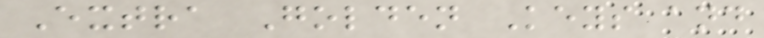Extra Golden Keys and
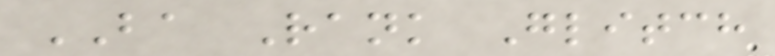BA Rank Glitch
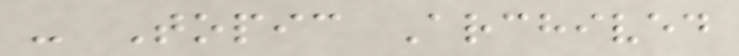- Topic Archived
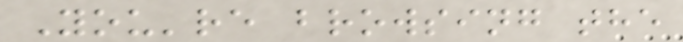You're browsing the
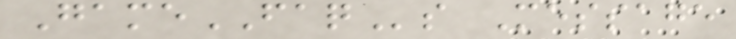GameFAQs Message
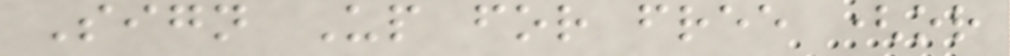Sign Up for free (or
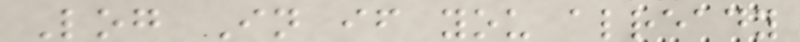Log In if you already
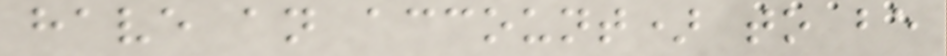have an account) to be
